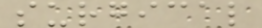surgical
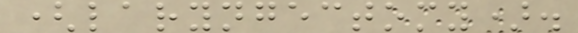(laryngectomy).
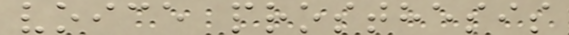voice prosthesis
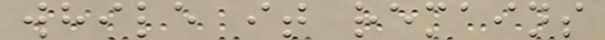while it remains
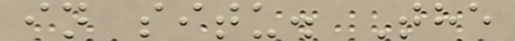in situ. The
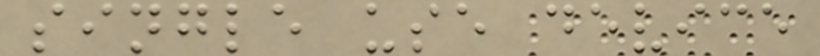single use device
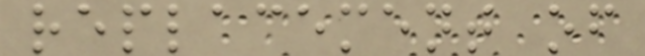replacement of
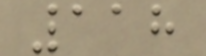118
